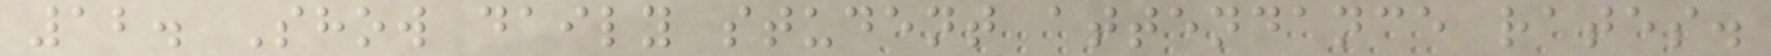12. Show daily student attendance rates.
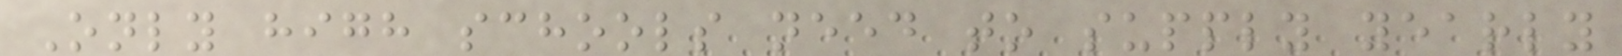Only high schools need to supply yearly
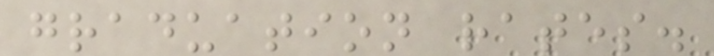graduation rates.
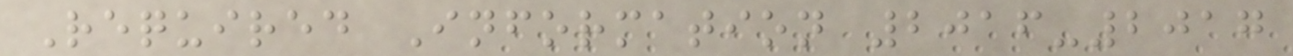Required Information 2016-2017
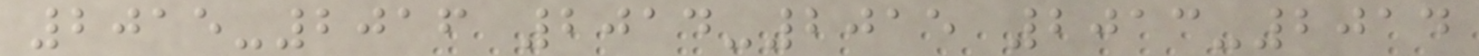2015-2016 2014-2015 2013-2014
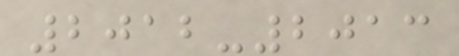2012-2013
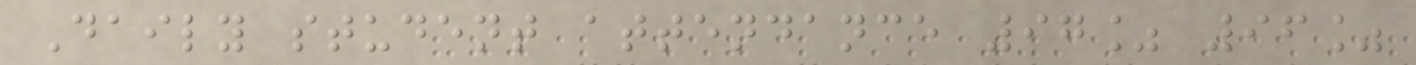Daily student attendance 97% 96%
